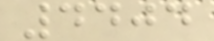4404
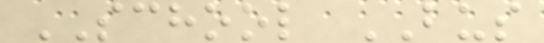SCHOOL BUS
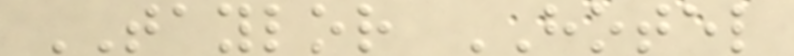TAYLOR HOTEL
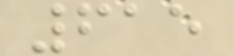615
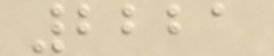2221
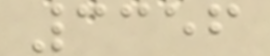3356
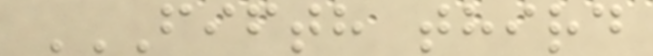FIFTH THIRD
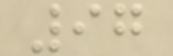97
